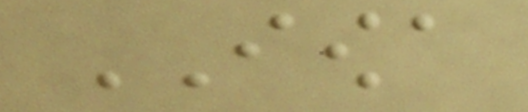IOWA
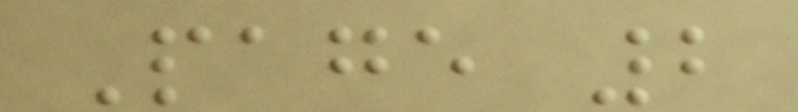Page 2
